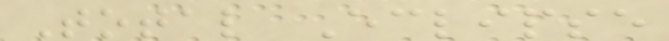Total Eclipse
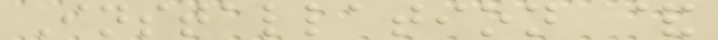Installation &
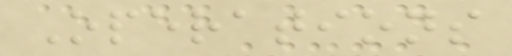Operations
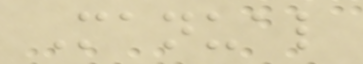Manual
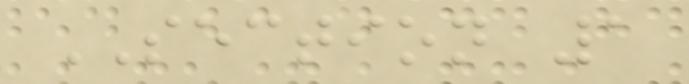SECTION 1
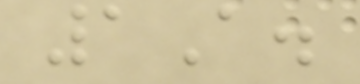1A.
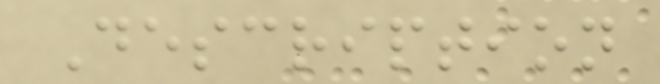Description
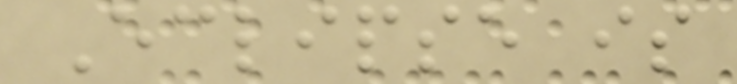Eclipse is
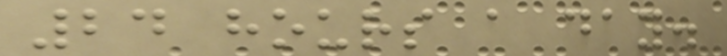24 hours a day.
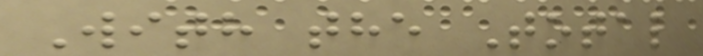With the Total
